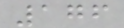176
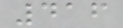416
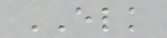ELK
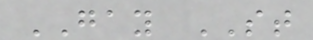GAY ST
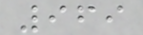969
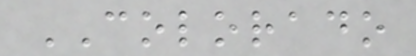COLORADO
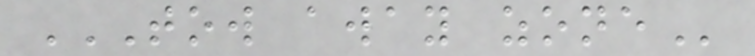TOW AWAY ZONE
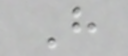H
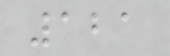121
